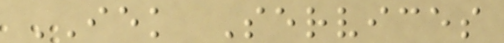IEK Services
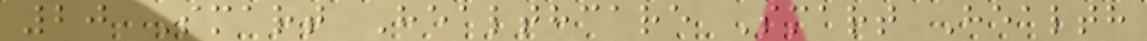20 Smart Healthcare Smart Health
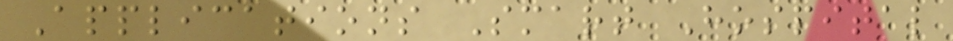Applications Smart Hospital
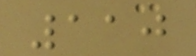110
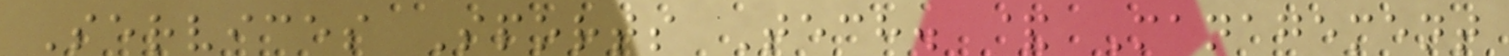Services Sports Tech. & Management
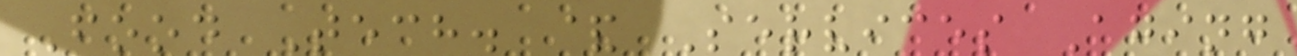Food Tech. & Services Aging
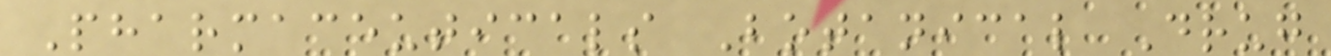Pharmaceuticals Botanical Drug
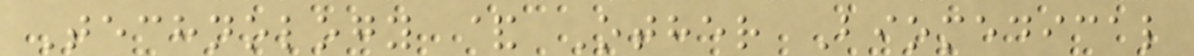Technology & Other Biomedical
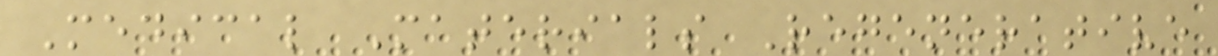Medical Materials Regenerative
